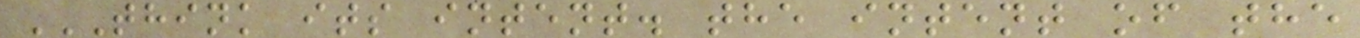THINK ITS INTENT. THE INTENT OF THE
